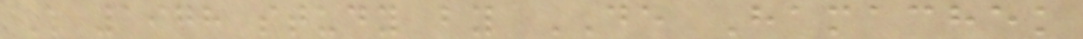A 1978 study by DE Hamachek
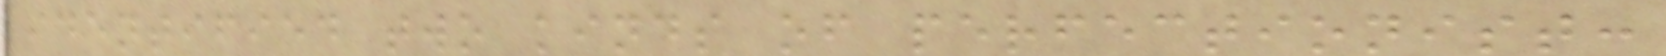identified two kinds of perfectionist:
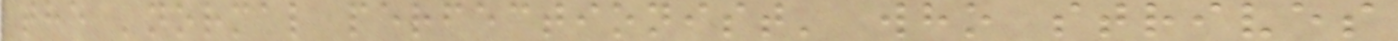the 'normal perfectionist' who strives
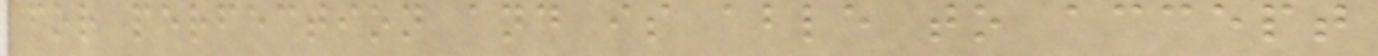for perfection and is able to accept
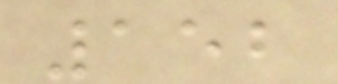152
